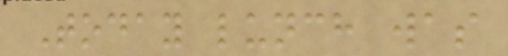Today lunch was
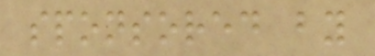sponsored by
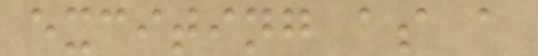exciting as a
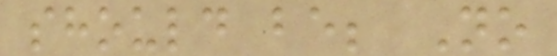should be; No
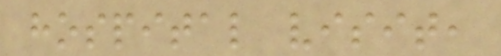hospital visit,
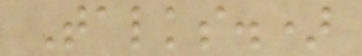Talks.)
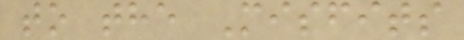to the Misfits
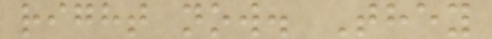right now. They
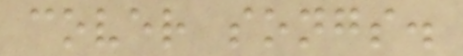cover songs.
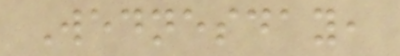Wednesday,
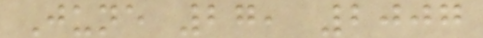June 27, 2007
